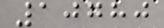10780
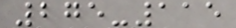275-115
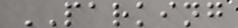PARKING
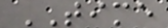TIME
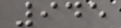945
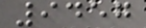9457
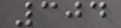304
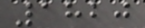1820
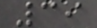39
